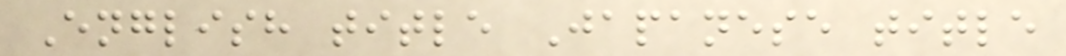English title Japanese title
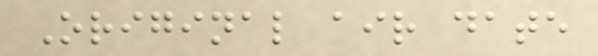Original air date
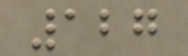127
